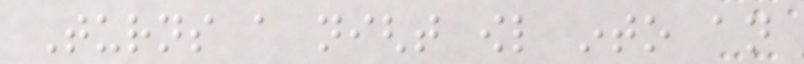Turns a night owl into an
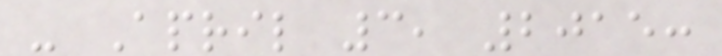- April 3, 2015:
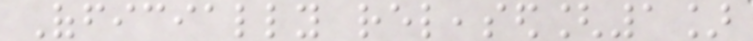Officially released[1]
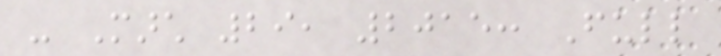- March 29, 2015: Full
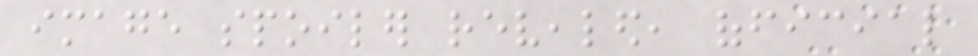image spoiler revealed, official
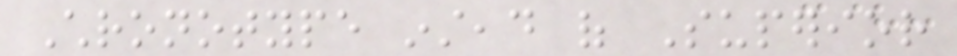Chronotype instead of Superior
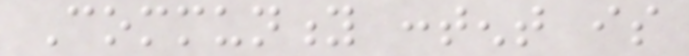Community content is
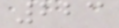223
